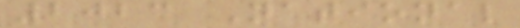2023 National
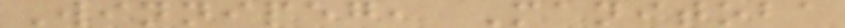Winnipeg, Manitoba
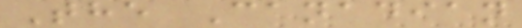The Canadian
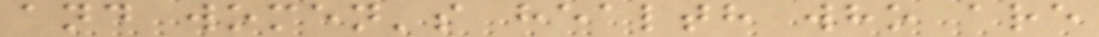and women's health who are
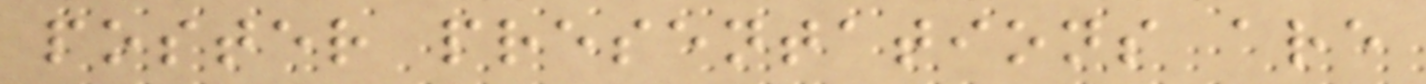poster presentations are
